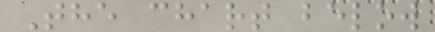The chart below
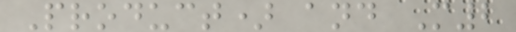Product) and M2
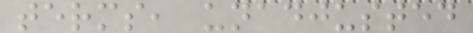terms, unadjusted
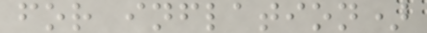for inflation)
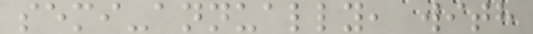semi-annually, with
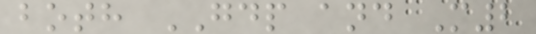both GDP and M2
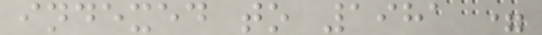indexed to 1981 =
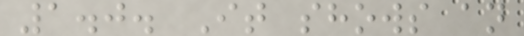1.0. It shows an
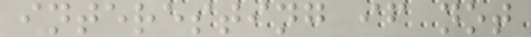interesting if not
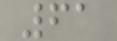61
